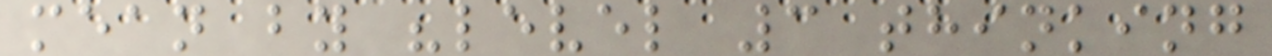mean by "level 3 thinking
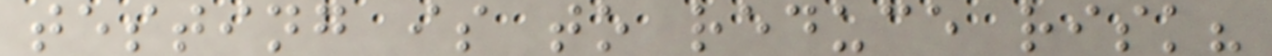testing is to reduce risk?
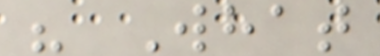" What
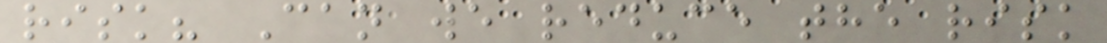risk? Can we reduce the risk
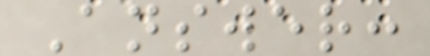Answer:
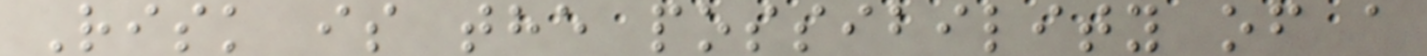Risk is the possibility of a
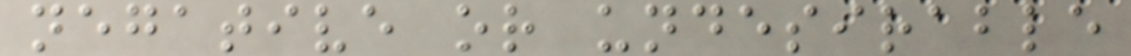negative or undesirable
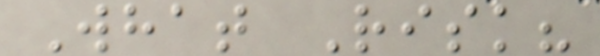What Risk?
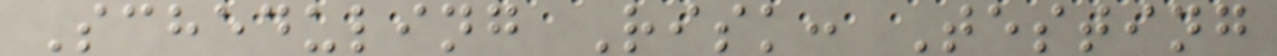Scheduling Risk: Testing
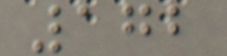172
